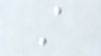A
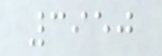3950
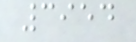3954
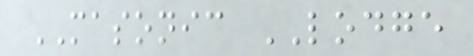MASONIC LODGE
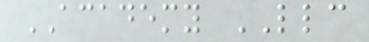ACADEMY LLC
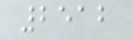2512
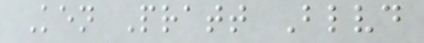Ken Pratt Blvd
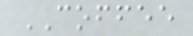COFFEE
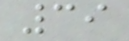39
